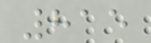815
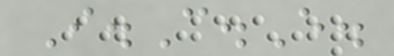I.C.E.
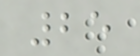25
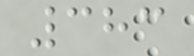383
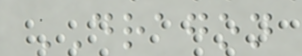DRAGON
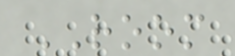ROOM
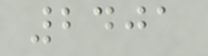2401
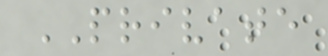PRIVATE
